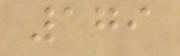179
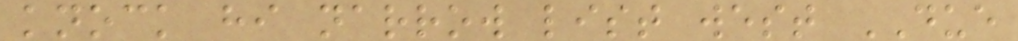knock hi narrow list west DUE
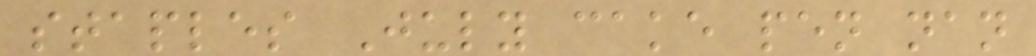staples July cake pen nan
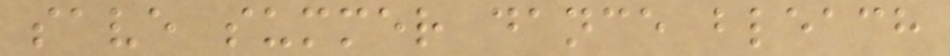save summer dance bleach
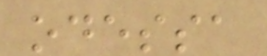odessa
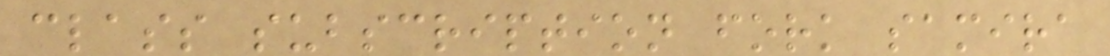class subscription fork samira
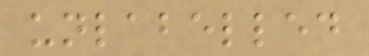unlabelled
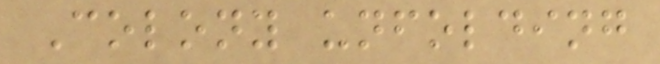Colony unfolding
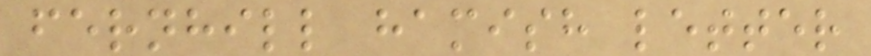fernhill hamish letter
